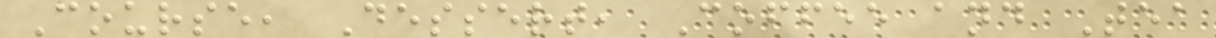Course, Dessert, Coffee and Tea
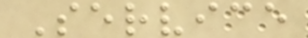Service
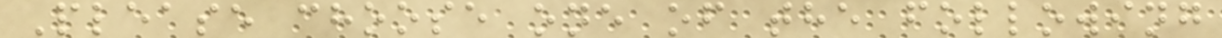Please choose one of the following
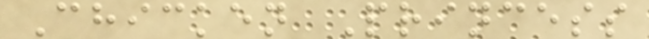Chicken Princess
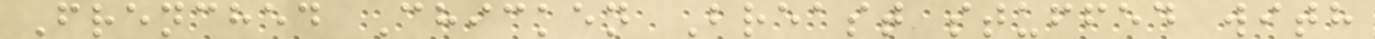Frenched Chicken Breast stuffed with
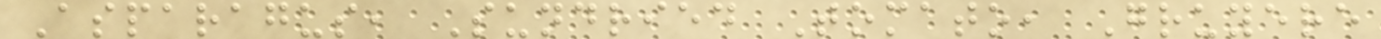Asparagus, Sundried Tomato, Gruyere
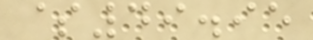$49.95
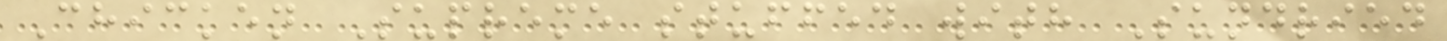Chicken Supreme stuffed with Sundried
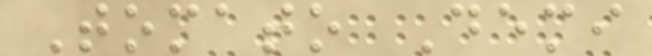Tomato Demi
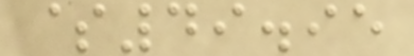$49.95
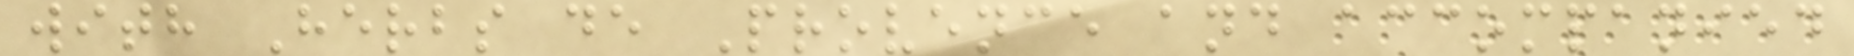with Herbs de Provence and accompanied
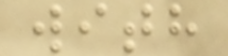with
